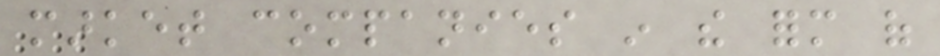market companies in the form of
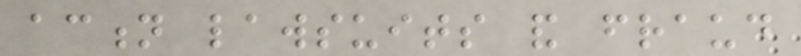action lawsuits and fraud
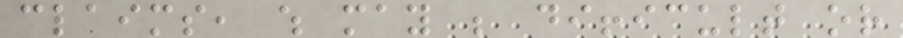claims, which may be difficult or
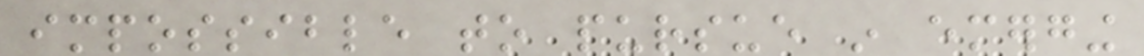impossible to pursue in emerging
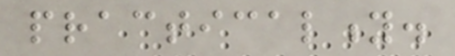practicality.
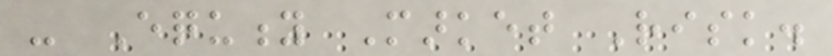- Equity Market Risk.
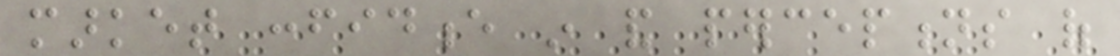market confidence in and perceptions of
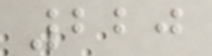220
